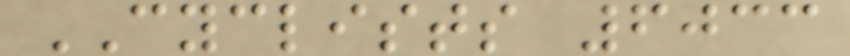CYCLISTS 6033
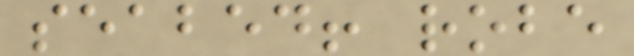seabed! robe
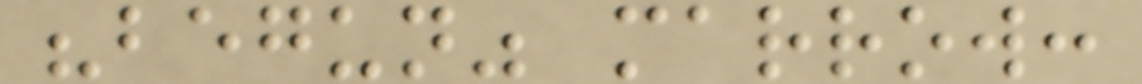"begun" marrow:
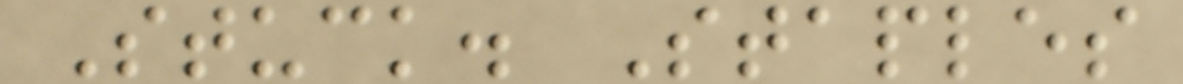Stuck. Staples
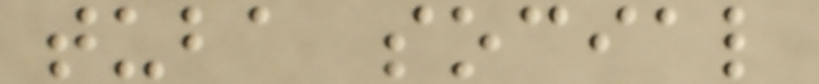tuba social
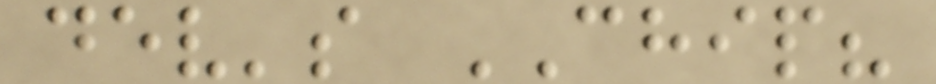dev's CHIP?
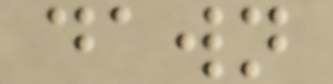dawn
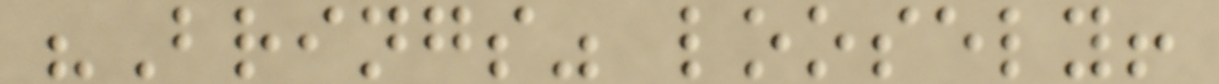"Brings" loosely!
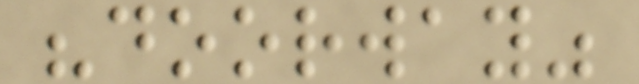"doorway"
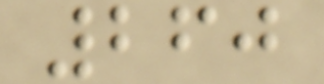260
